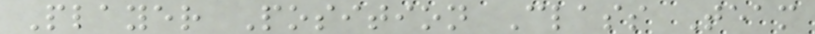Player Position Class Team
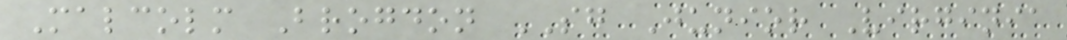Malcolm Brogdon SG Junior Virginia
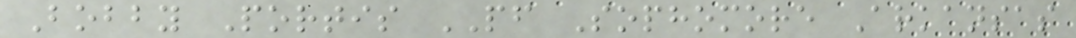Bobby Portis PF Sophomore Arkansas
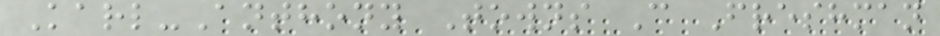Karl-Anthony Towns C Freshman
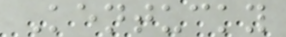Kentucky
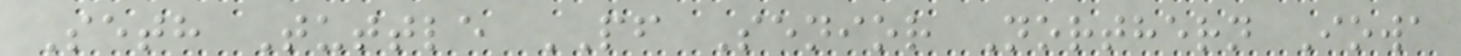Seth Tuttle PF Senior Northern Iowa
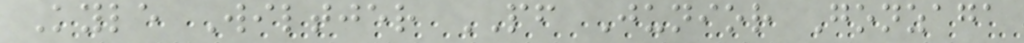Kyle Wiltjer PF Junior Gonzaga
